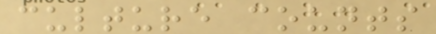culture counts
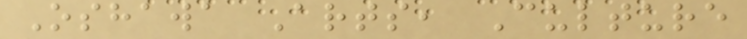Oshawa Arts, Culture
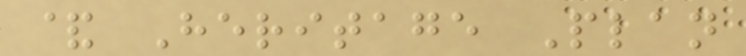& Heritage Plan
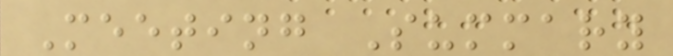Meeting Summary
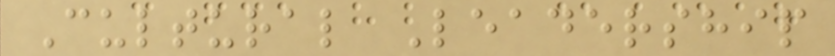Cultural Leadership
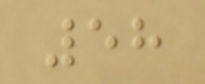58
